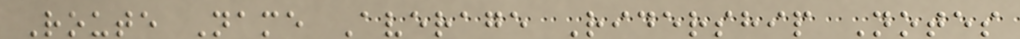Route Name Average Ridership Notes
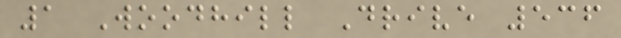1 Woodhill Drive 536
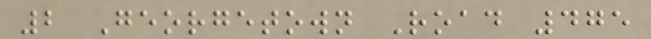2 Georgetown Road 475
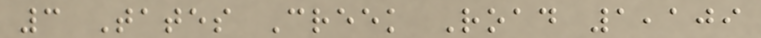3 Tates Creek Road 1,109
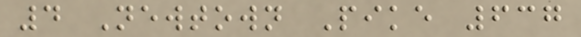4 Newtown Pike 637
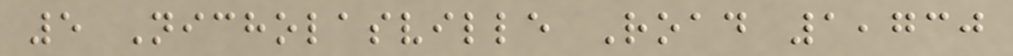5 Nicholasville Road 1,730
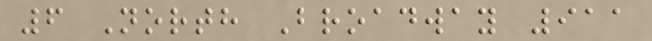6 North Broadway 911
